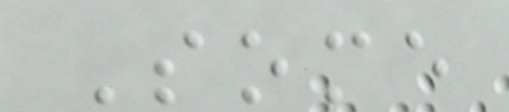Some
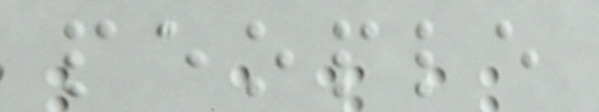people
